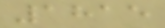1815
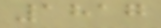1817
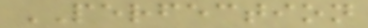PERFECTION
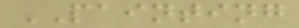PAINTING
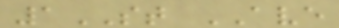1ST AVE
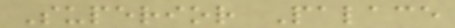Superior Palace
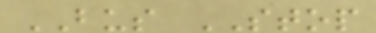BUS STOP
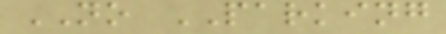NO PARKING
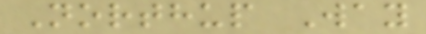Northup Way
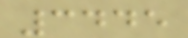3445
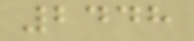2448
